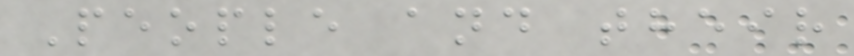People and their
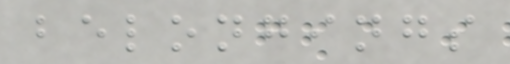belongings
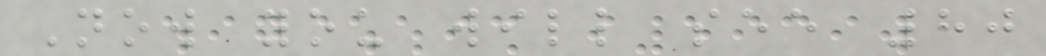Now you will see 80
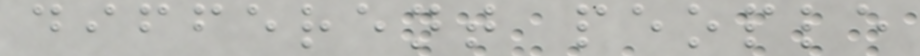different people
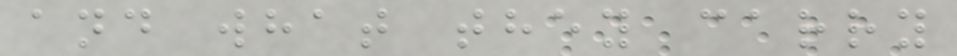and what they carry
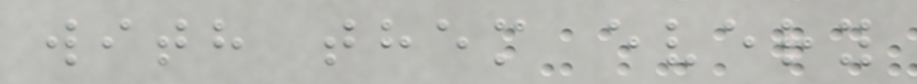with them every
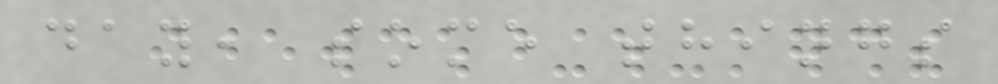day, some things
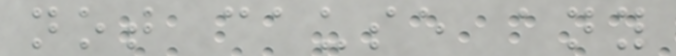not cause any
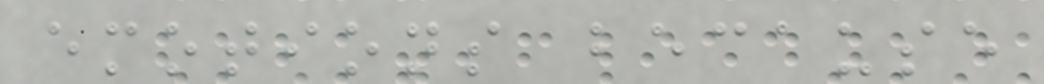emotions because
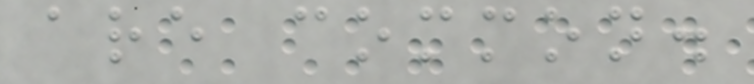are common.
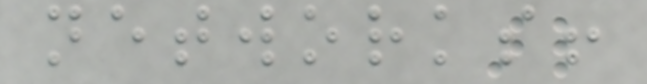networks!
